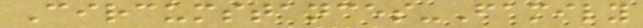Circumstances-Family
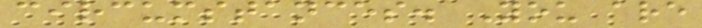circumstances. You are
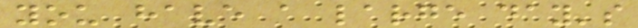you have a large day's
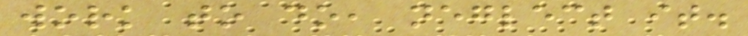work to do, neglect it.
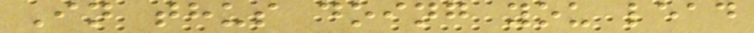In thus doing you lead
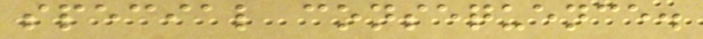special consequence.
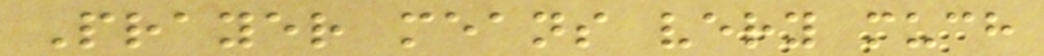Prayer means very much
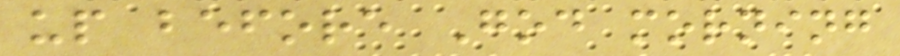up before God morning
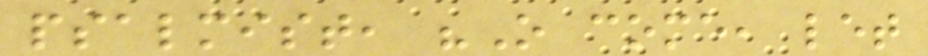psalmist, "O come, let
